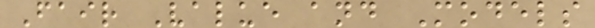Fair Value and Models
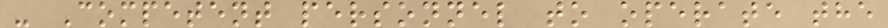- Competent personnel to operate the
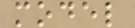model
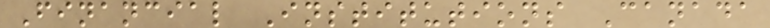Financial Institutions Canada
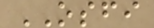OSFI
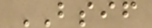BSIF
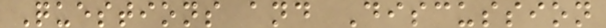Questions and Discussion
